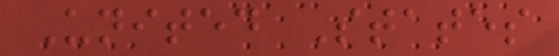United States
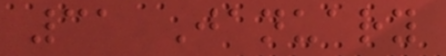31 January
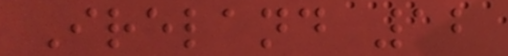Ireland 12
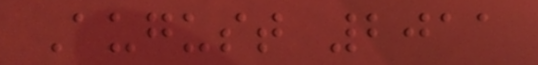August 2011
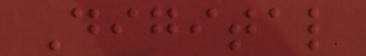Digital
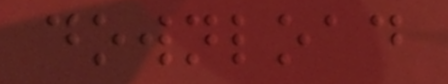download
